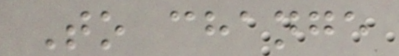To change
